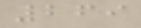269
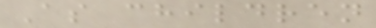As children
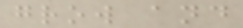grow and
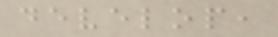develop,
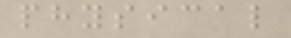physical
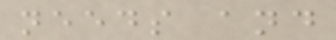needs and
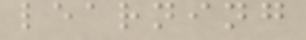learning
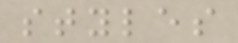styles
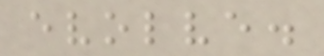evolve.
